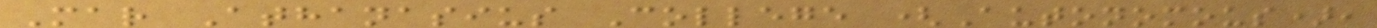Mar Athanasius College (Autonomous),
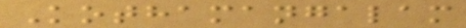Kothamangalam
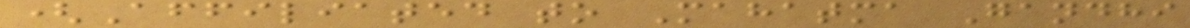(Affiliated to Mahatma Gandhi
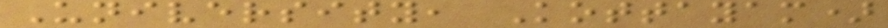University, Kottayam)
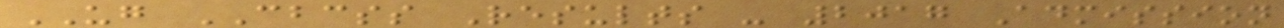UG CBCSS Results - 2017 Admission
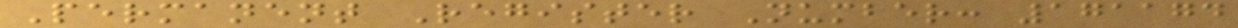Permanent Register Number: 171174
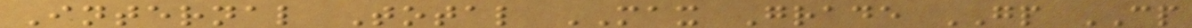Internal Total MAX Grade GP CP
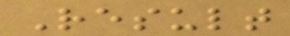Result
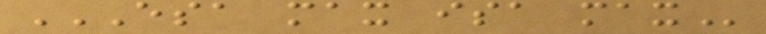ESA MAX ISA MAX
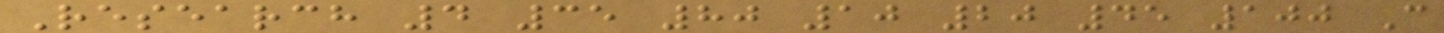Research 4 35 80 10 20 45 100 C
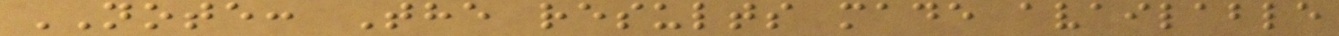NOTE: The results made available
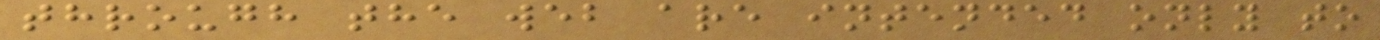through the web are intended only to
